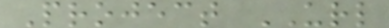Project URL
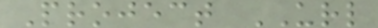Project URL
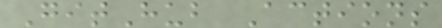GitHub Actions
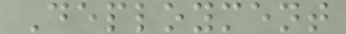Deployment
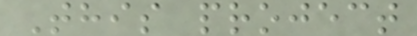This project
